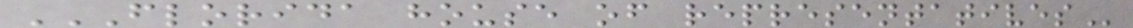FLORIDA HOUSE OF REPRESENTATIVES
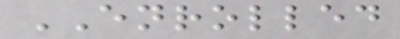ENROLLED
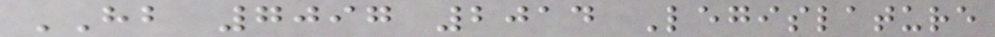HB 7097 2014 Legislature
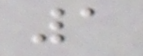1
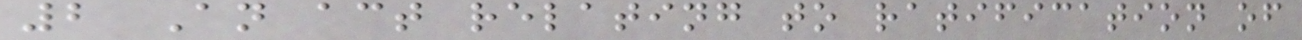2 An act relating to ratification of
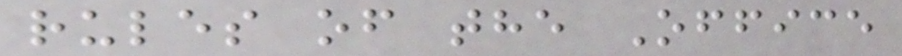rules of the Office
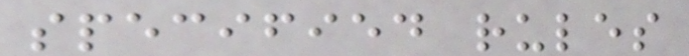specified rules
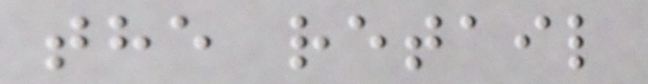the retail
